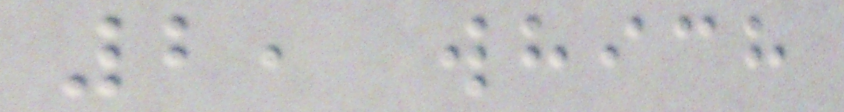2, which
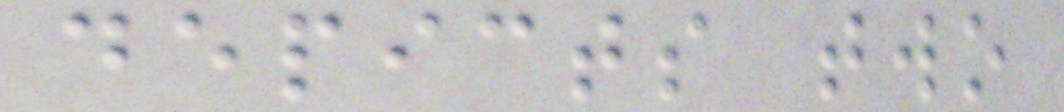depicts two
